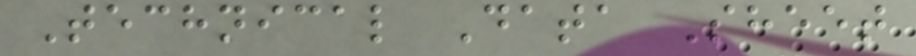Technical Data Sheet
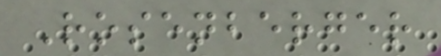Rosenberger
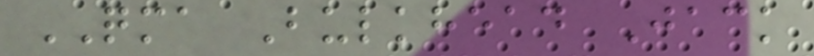QMA Bulkhead Jack
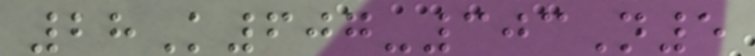28K607-303N5
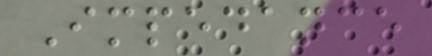Impedance
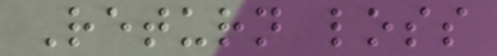Return loss
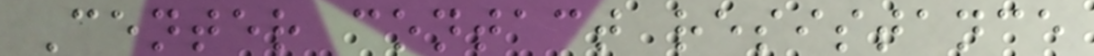Center contact resistance
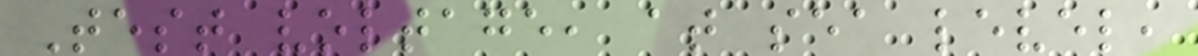Test voltage, at sea level,
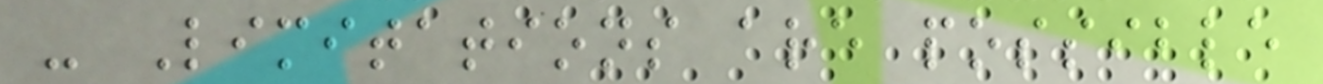- Limitations are possible
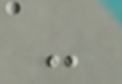-
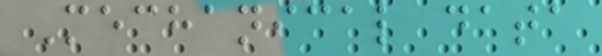Mechanical data
